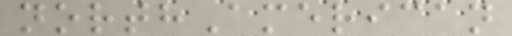northAmerican
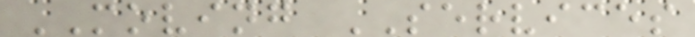MOVING SERVICES
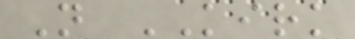N KIRK
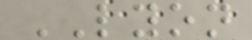LYON
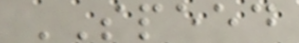SPEED
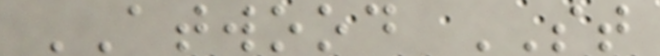ATWOOD ST
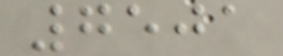7501
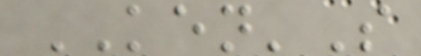KEN'S
